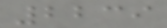2239
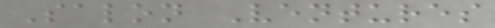Salon Ventures
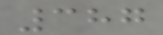387
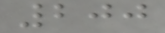200
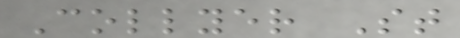Collyer St
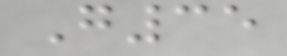G35
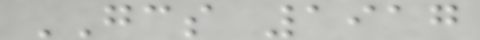GCS 1917
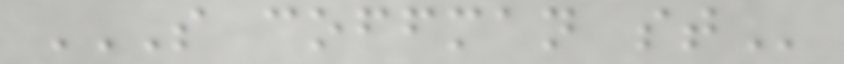S COFFMAN ST
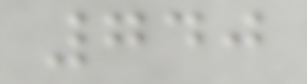740
